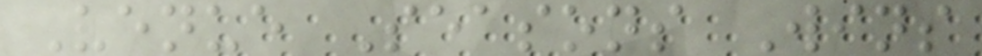Venue Seasons Wins
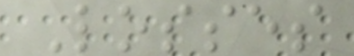Losses
